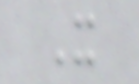X
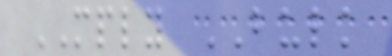MPLY BULK
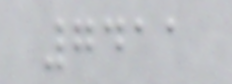7411
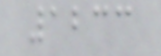1233
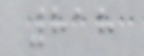818
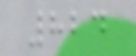824
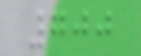700
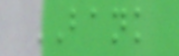BANK
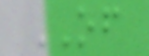OF
